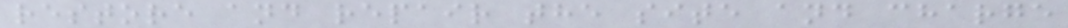restore and repair the site and charge
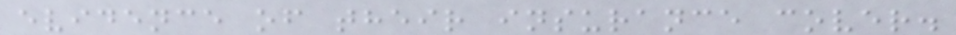evidence of their insurance cover.
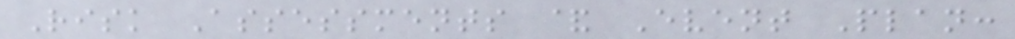Risk Assessments & Event Plan:
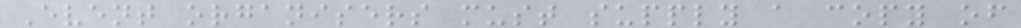Event organisers must supply a copy of
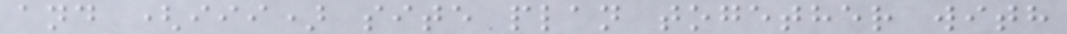and (iii) site plan together with
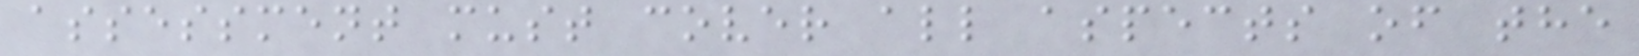assessment must cover all aspects of the
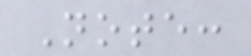Note:
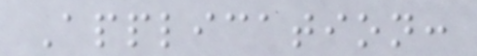Application:
